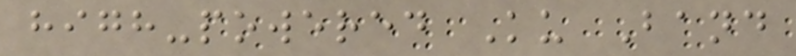high-powered Ku Band
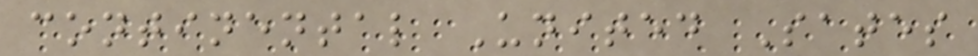continental United Sates
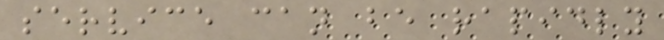service can be rapidly
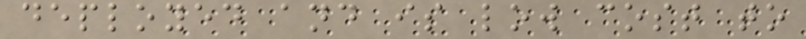deployed and is low cost to
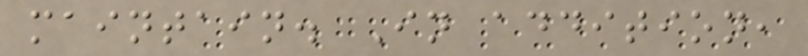maintain. In addition,
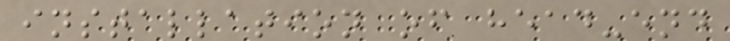installation of head-end
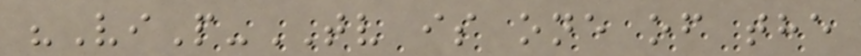"ViP-TV is one of the
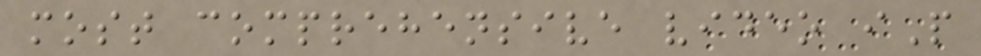most comprehensive video iP
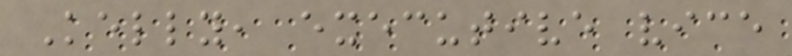Kelly, executive vice
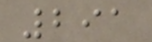291
